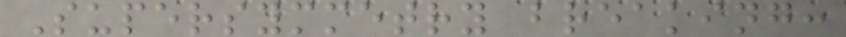Supersymmetry breaking:
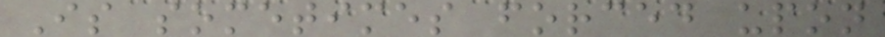Is sometimes forced upon
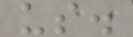us.
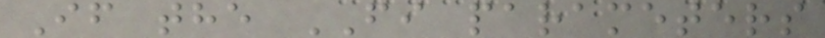If the FI parameters
